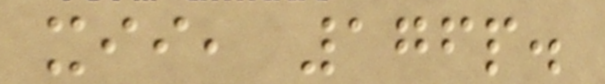xii, 176p.
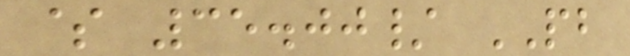$ 35.00/ PB
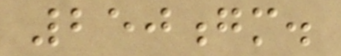250gm.
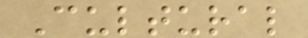Cultural
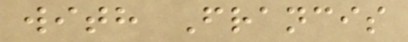with Francis
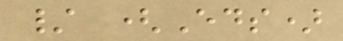/ (Eds)
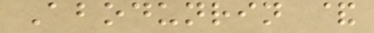Abodunrin &
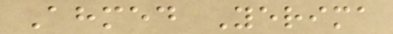Ahmed Yerima
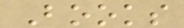Books
